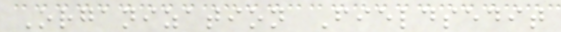Organization Fieldsedit
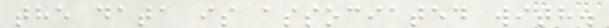the data is associated with.
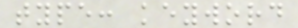type: keyword
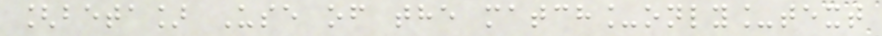[beta] Use of the match_only_text
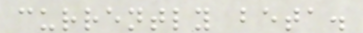currently beta.
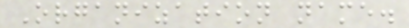Organization name.
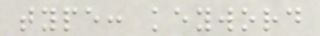type: keyword
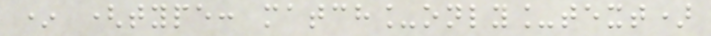* (type: match_only_text)
